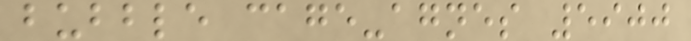bubble cage-agnes 5900
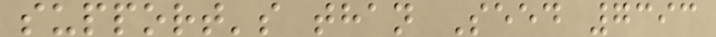support's than Seed 7393
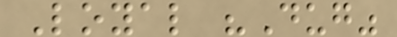Loyal "Dug"
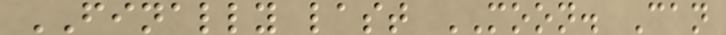FINALLY last MOON. Can
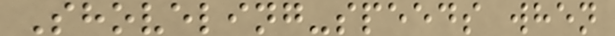Shoveling-speeds when
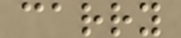carry
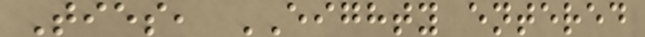Ties, EIGHTY entered
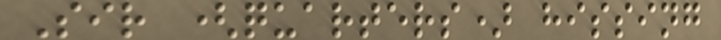Sir (quarters) hissing
